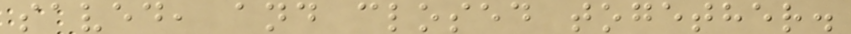saved, and closed together.
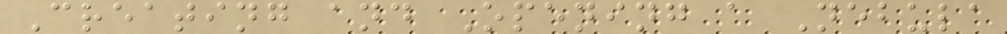Creating and Opening a Nebula
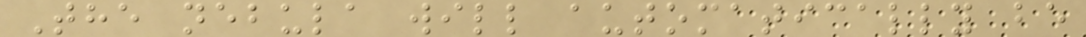The nebula will automatically be
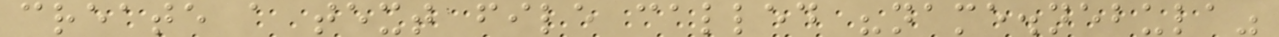create a text file called "name.nebula"
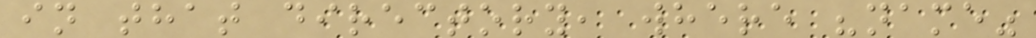in that directory, where "name"
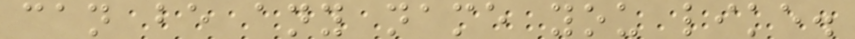can be any name you like.
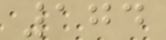174
